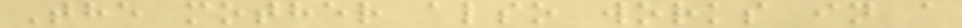The mother also works in a
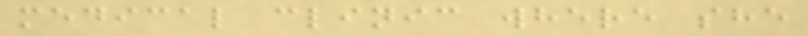medical clinic where she
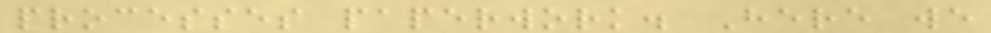processes paperwork. Here we
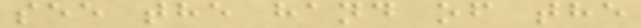see the hand of the
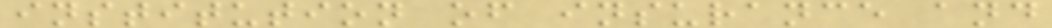institution of insurance and
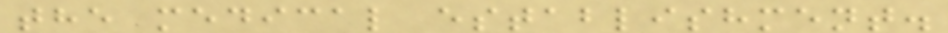the medical establishment.
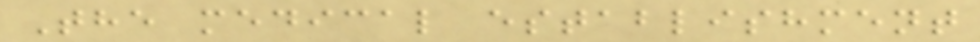The medical establishment
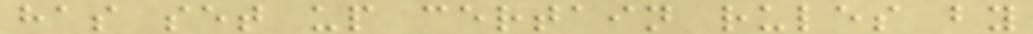has set up certain rules by
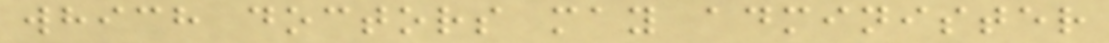which doctors may administer
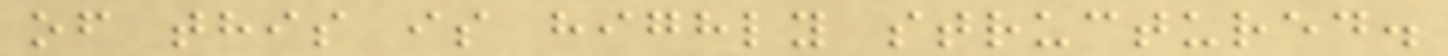of this is highly structured.
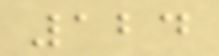124
